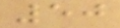50
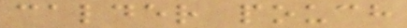calder pouch
